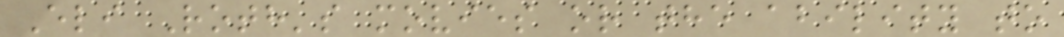Eli Roth's movies or the ability to
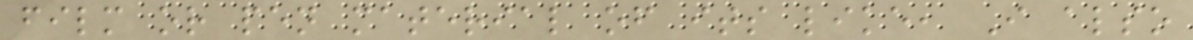film or pen material of its like, I also
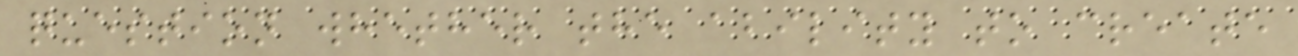question whether the ability to create
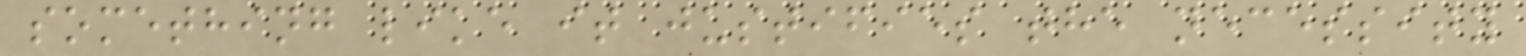something like it justifies the necessity
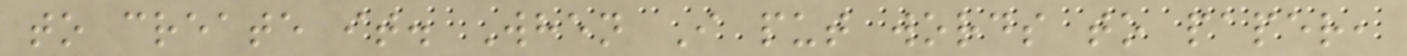to create it. When I put words to paper,
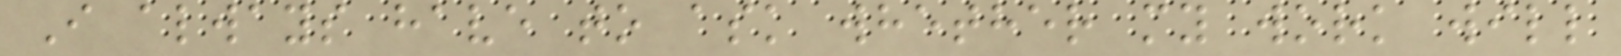I always have to ask whether my work will
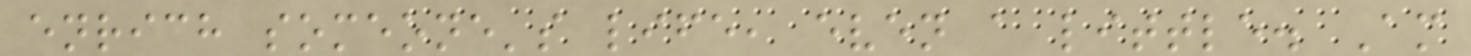enrich someone's life, even a little. Am
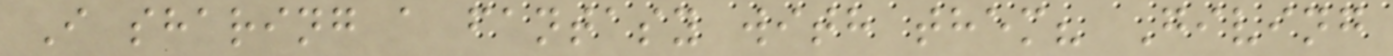I sharing a fantasy with them? Giving
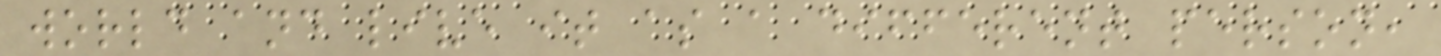world and live it as a different person,
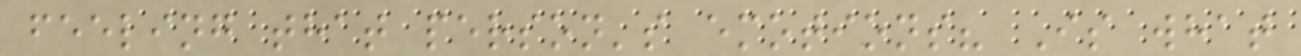feeling that person's emotions? Is what
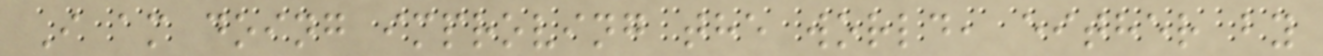I am doing improving the world, either by
